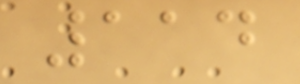114
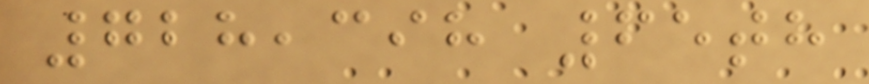728,398 65th
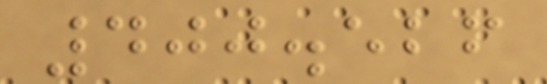400.526
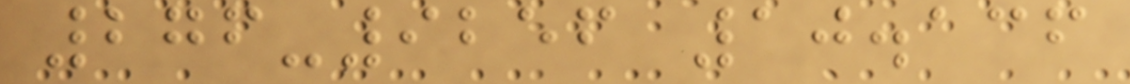276-9256 10.136
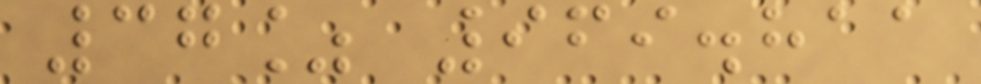37% 969.811
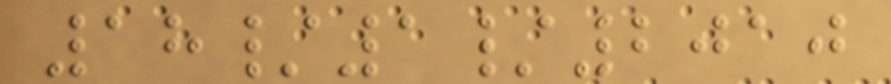18/1/2010
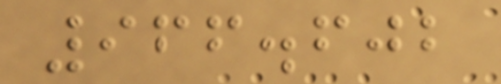966.602
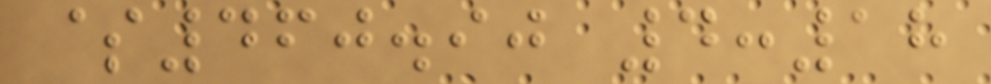$460.90 4:18
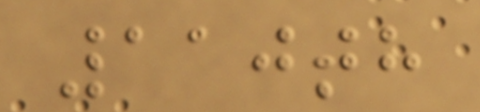110th
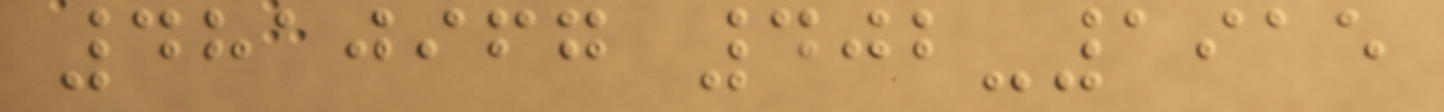4810967 402-1915
